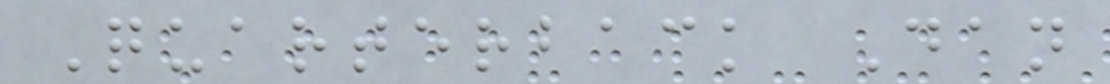Quarterback Dan
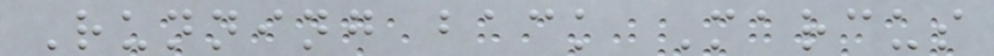Running back Marcus
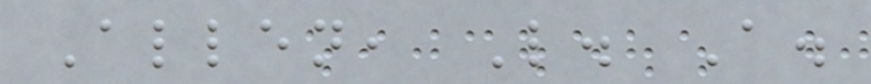Allen, L. A.
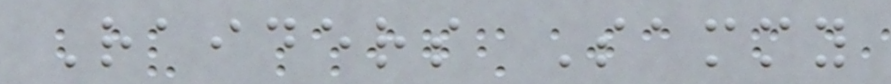Raiders Sammy
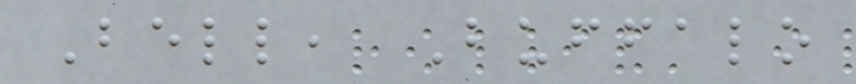Bell, Buffalo
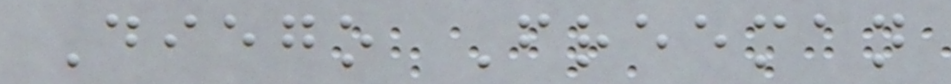Diego Freeman
